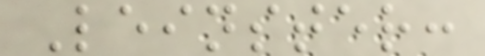Leinster:
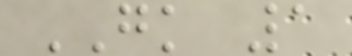GK 1
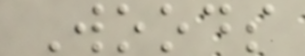Woods
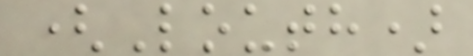(Louth)
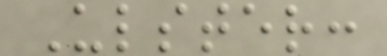Ulster:
